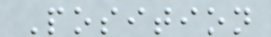Position
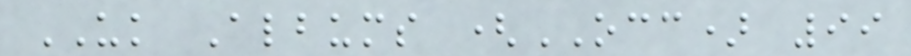UK Albums (OCC) 99
